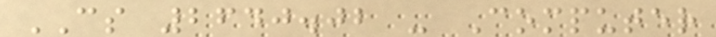CS 2640.02 - Computer
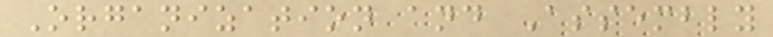Organization and Assembly
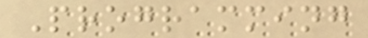Programming
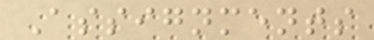Assignments
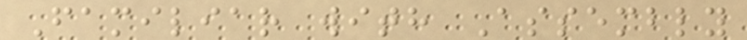Familiar with Assembly
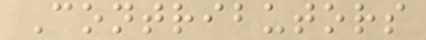Contributors
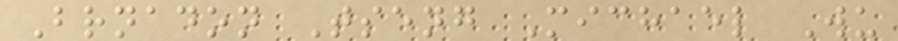Brnadon Tseng Michael Wu
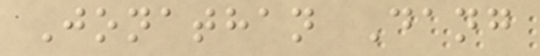Jonathan Dang
